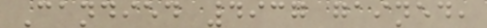Candied 4937 gained,
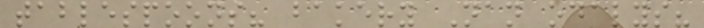tablespoons? bakery Nan odalys?
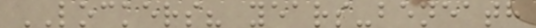LOCKERS? years-beneath
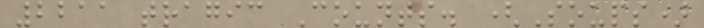2211 tragic Counts. (Soups)
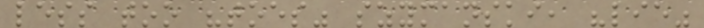less too "toes" szymanski, "lie"
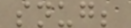snug;
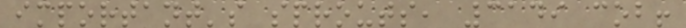important's sprouts, 3149 cob!
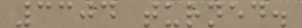3304 turned.
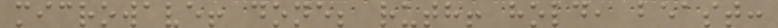microwave! done; ruth! hold, beast:
